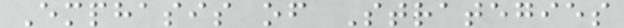Emphasis of Strategies
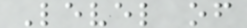Level of
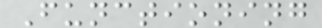Functioning
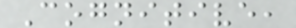Cognitive,
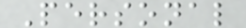Personal
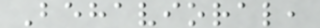Behavioral,
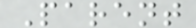Parent
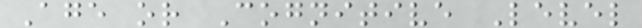Age or Cognitive Level
